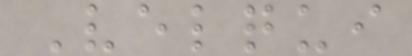Velqui
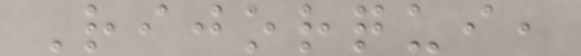Rijorqui,
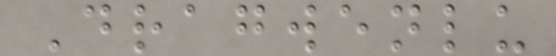Dragwenlu
